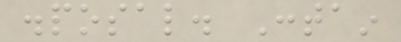disposal. Contain
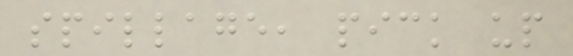spillage, pick up
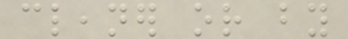cleaner or by
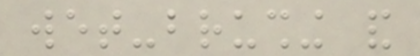wet-brushing and
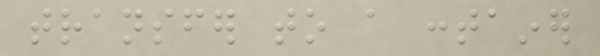transfer to a container
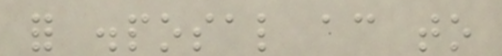for disposal according to
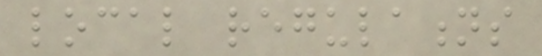local regulations
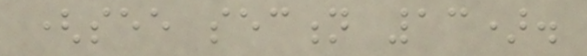(see section 13).
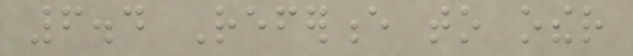6.4 Reference to other
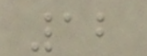12
